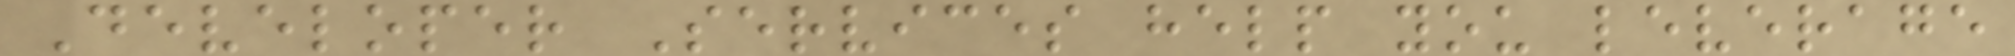Developer Services help you leverage
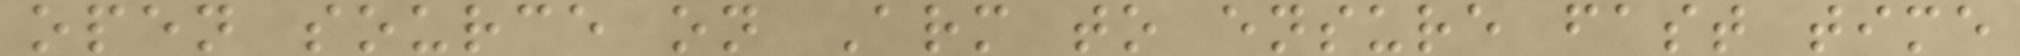open source on Arm to ensure fast time
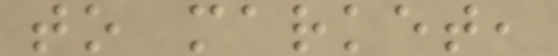to market,
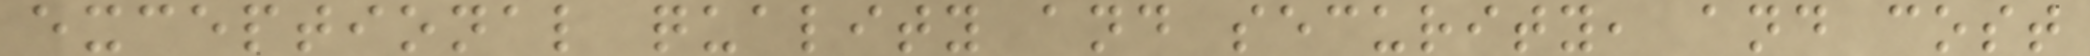exceptional quality and security, and cost
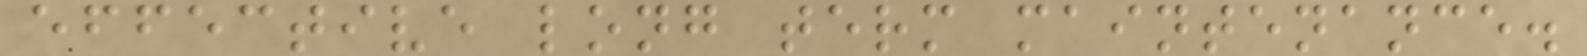effective long term maintenance.
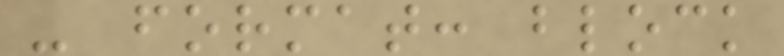- format: block
